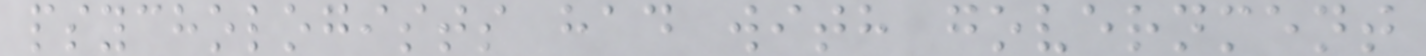psychologists had with government
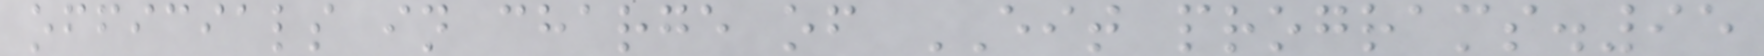officials in charge of EIT programs.95
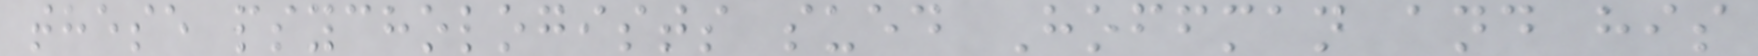these psychologists sued Hoffman and his
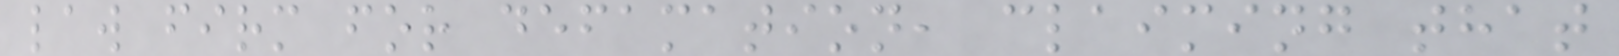law firm for defamation, claiming that
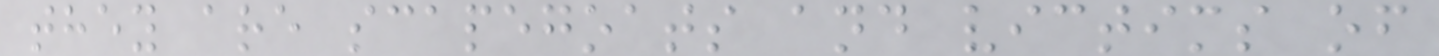they are scapegoats and victims of
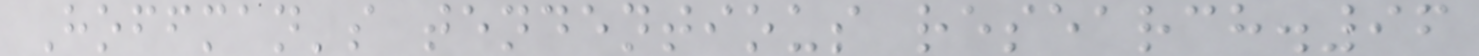Hoffman's tendentious research.96
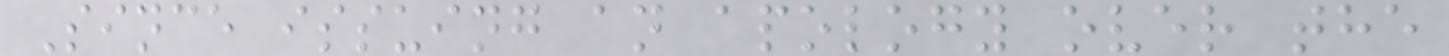Since issuing an apology over the
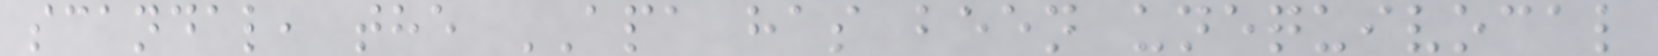scandal, the APA has been unequivocal
